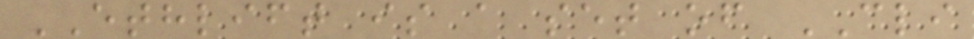ETHLIFT is a set of CLI
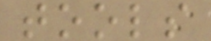tools
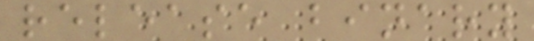release binary
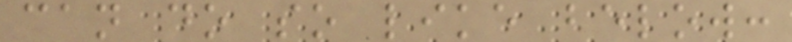can do so like below:
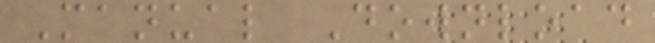Manual Download
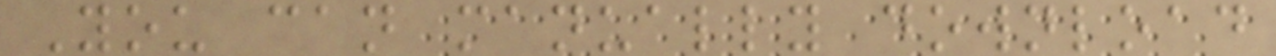You can manually download
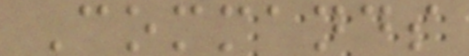Commands
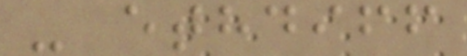- ethdiff
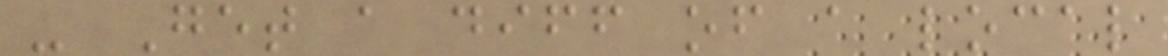- Get a diff of a local
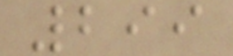299
